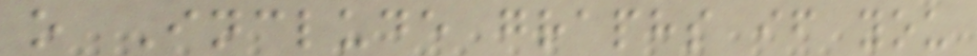o Include graphs if you
